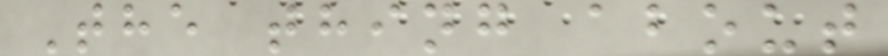The thing about
